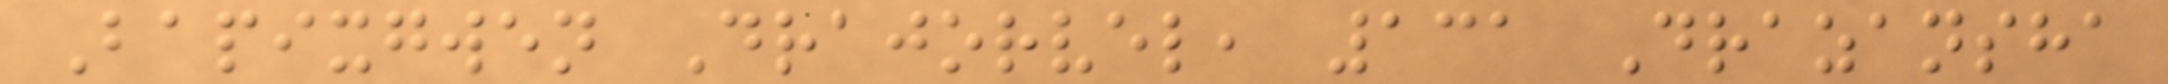Bapixgwen Drajorvel, 131 Drazansha
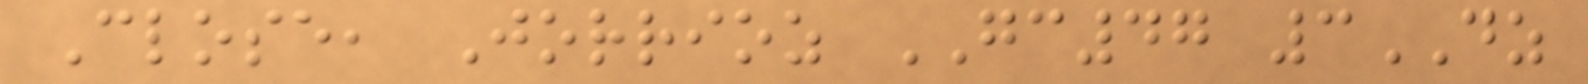Close, Jorrioz GC47 3DZ
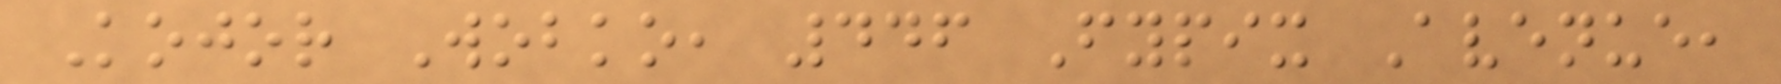Kojor Wobko, 446 Fypix Avenue,
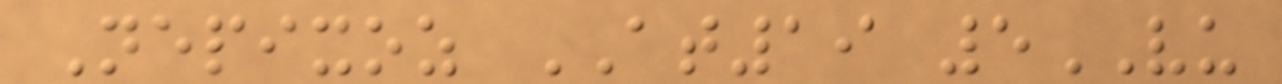Nepixoz AT19 5VU
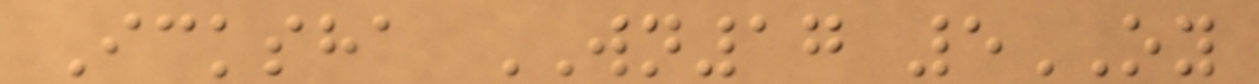Icksha WN17 5OY
